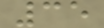35
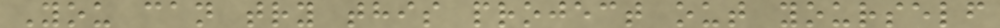You can try this project out yourself
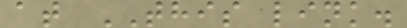at THIS link.
